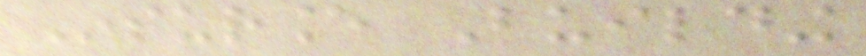Insurance Building
